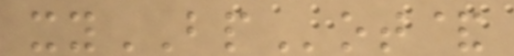xyBPot&
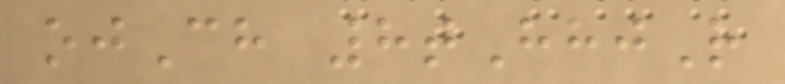ojCh 8tHhjR
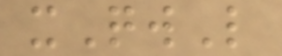xQwL
